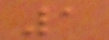1
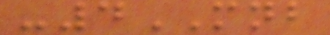-4MNB
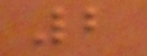2
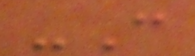-C
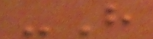-H
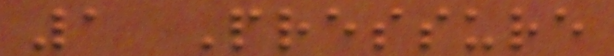1 Pressure
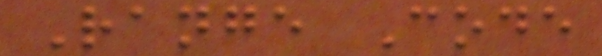Range Code
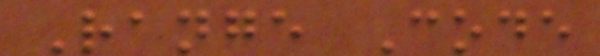Range Code
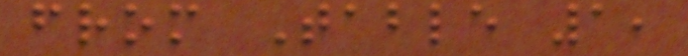from Table 1,
